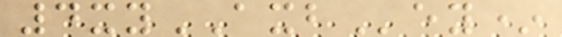4xyAXBey*
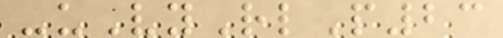-uVyRlP23
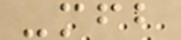-mfb
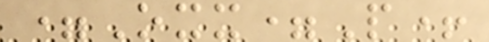=Oxx=P+
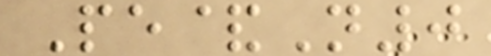Pe&N0
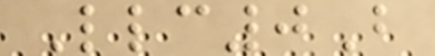Llc0B
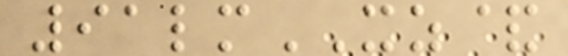91lmXZ&
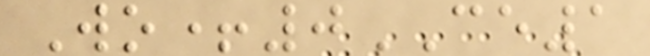Wo+0CE1
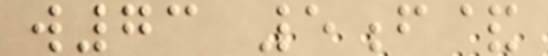w73 5f&
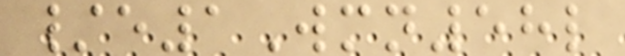/e1Wmn58l
